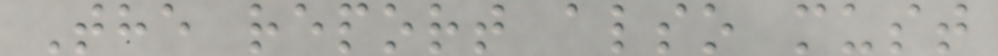The report also must
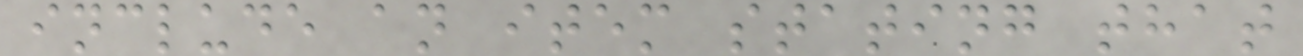include an item stating that
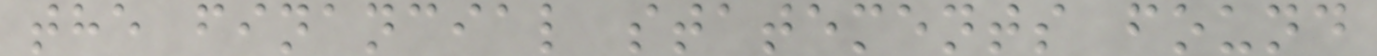the financial statements found
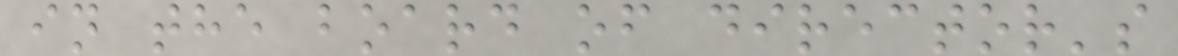in the board of director's
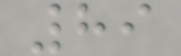89
